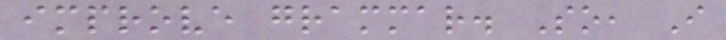improve grammar. So, I
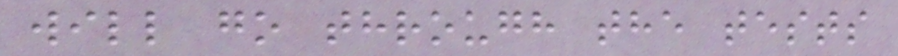will go through the tests
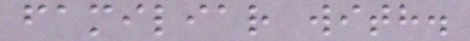familiar with.
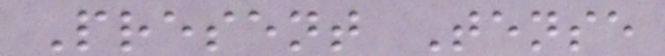Present Tense
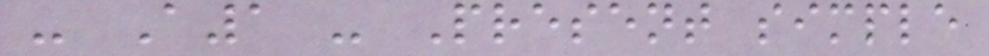- A1 - Present simple
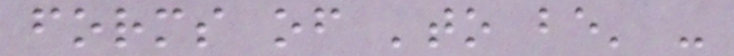forms of 'to be' -
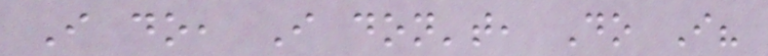I do, I don't, Do I?
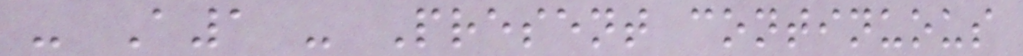- A1 - Present continuous
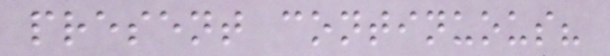present continuous?
